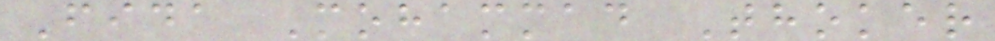Fida Mohammad Thoker
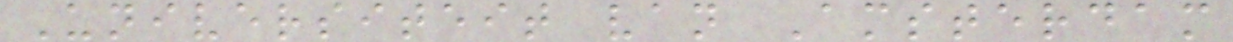Universiteit van Amsterdam
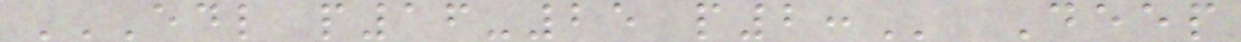EDL P16-25 P2: Deep
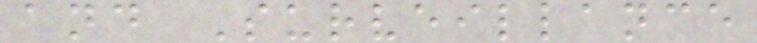and Surveillance
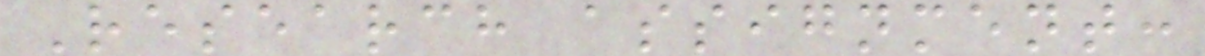Research assignment:
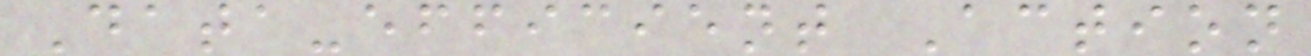Data-efficient Action
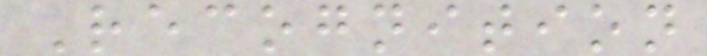Recognition
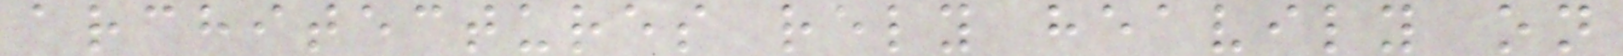architectures rely heavily on
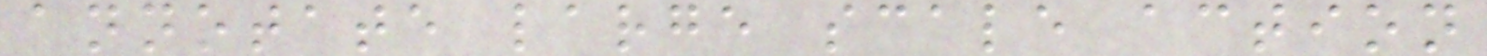annotate large scale action
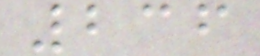236
